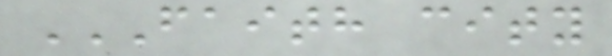FAITH CITY
